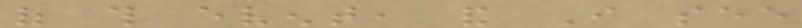of this event, and I see
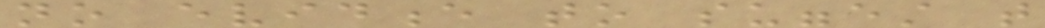no evidence to suggest that
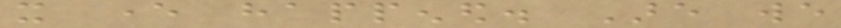it ever happened. Are we
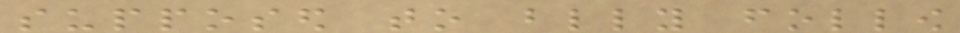supposed to blindly follow
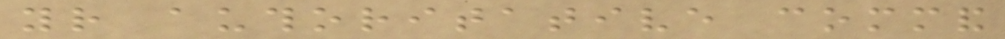your authoritative command
